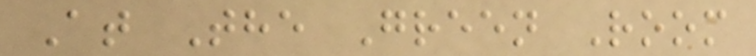At The Green Room
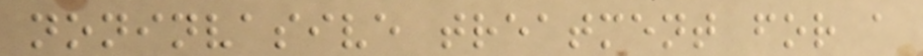noninvasive treatment for a
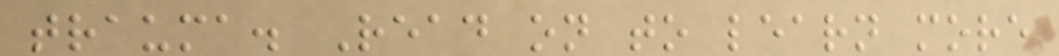trauma. Read on to learn more
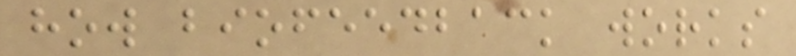how biofeedback works
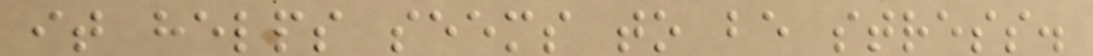it helps seems to be stress.
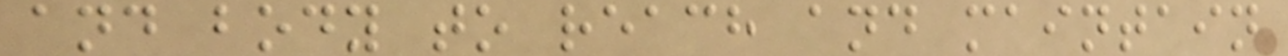and body to reach and maintain
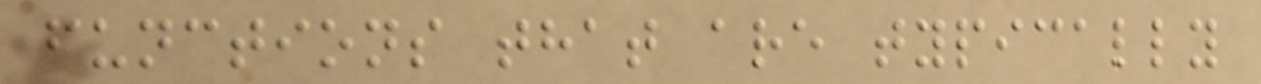functions that are typically
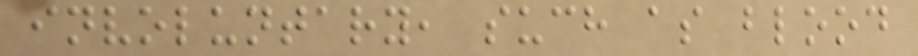involuntary, such as blood
